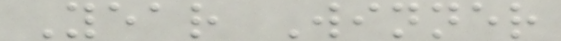Year Winner
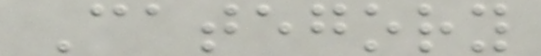Category
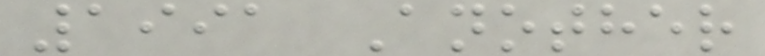1991 Another
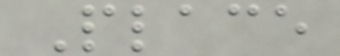Place
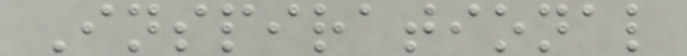Inspirational
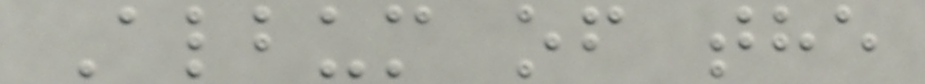Album of the
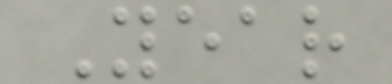Year
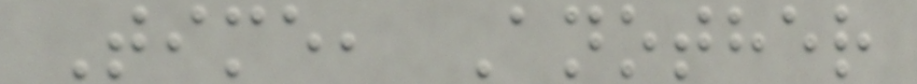Time, Another
